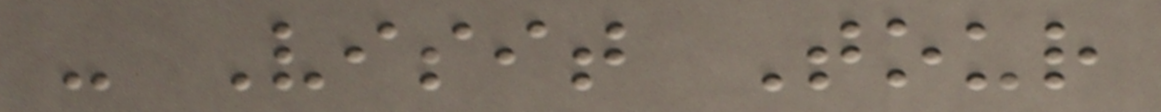- Visit Tour
